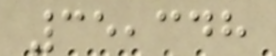35,348
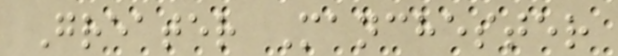Greater Manchester
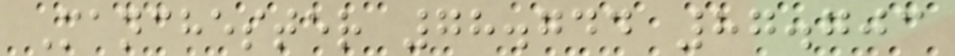Manchester 78.744 87.703
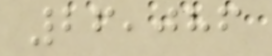26,086
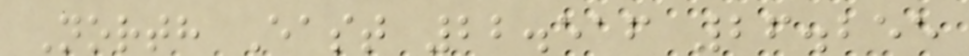North East 22.516 26.255
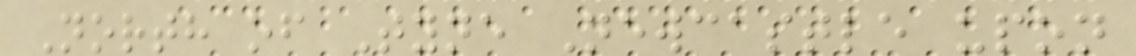North of Tyne Newcastle upon
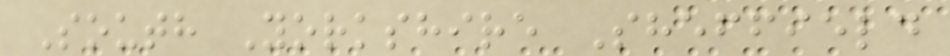South Yorkshire Sheffield
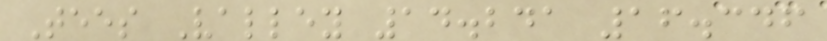Tees Valley 14.241 16.346
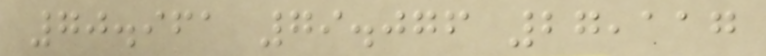70.961 79.076 27,117
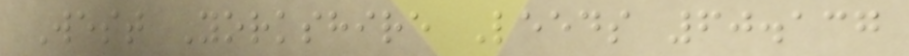West Yorkshire Leeds 60.137
